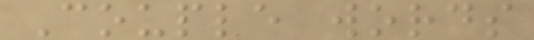Couple words
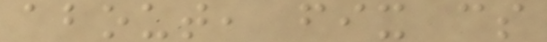about, fix cs
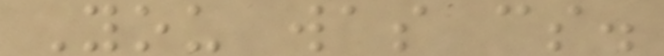You was cs.
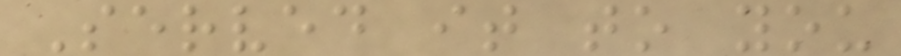Served it to you
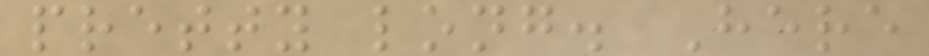pretty long. Here
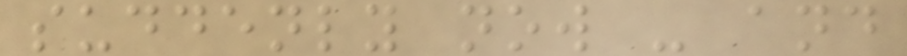suddenly now - and
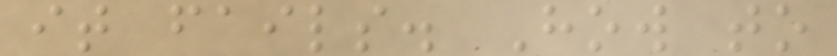it fails. How to
